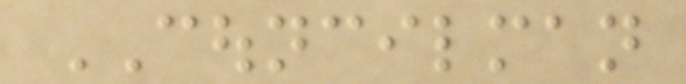COUNCILMAN
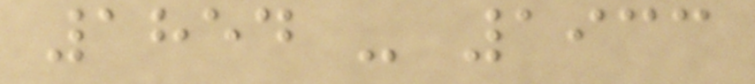1854 - 1933
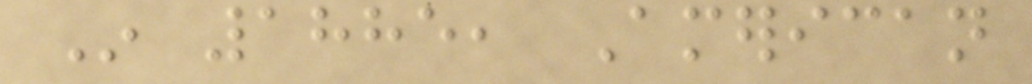In 1885, American
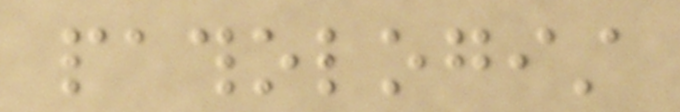pathologist
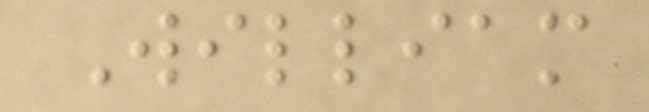William
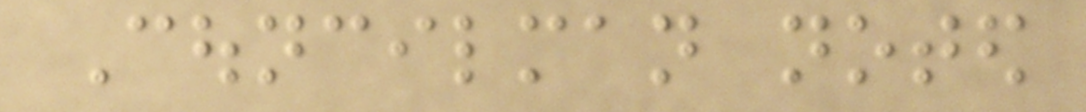Councilman noted
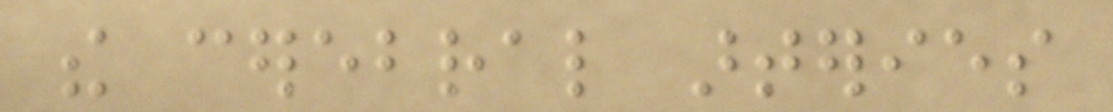the cerebral arteries
